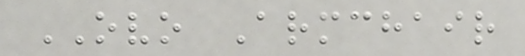OVO Armchair
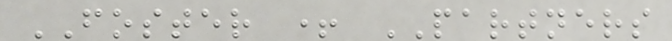FOSTER + PARTNERS
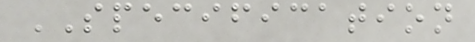SPECIFICATION
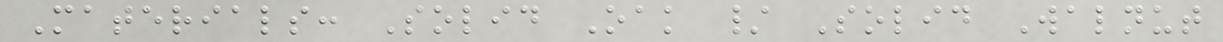Materials: Solid Oak / Solid Walnut
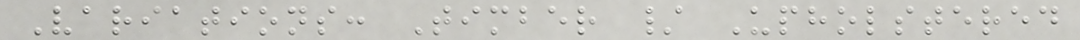Variations: Timber / Upholstered
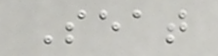Seat
